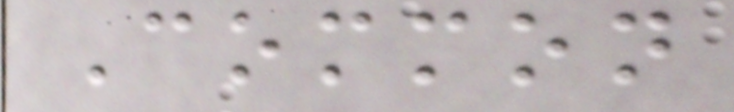Common
